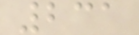231
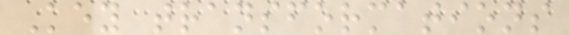Key transformations
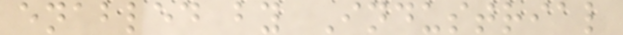enabled by Industrial
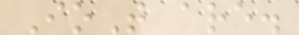IoT are.
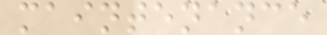maintenance
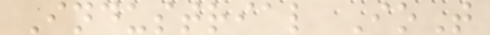Industrial IoT
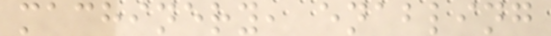machinery, enabling
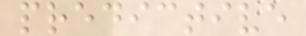predictive
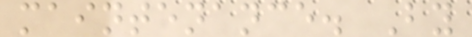maintenance. By
